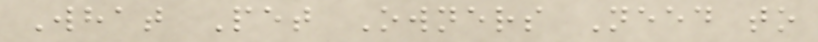What Pet Owners Need to
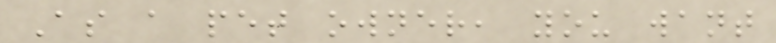As a pet owner, you want
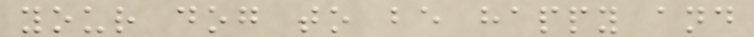your dog to be happy and
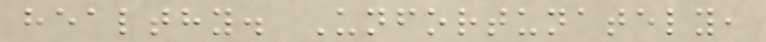healthy. Unfortunately,
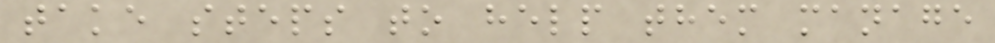take steps to help them manage
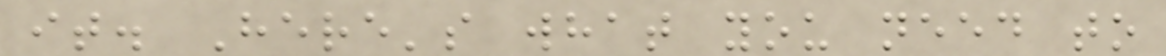it. Here's what you need to
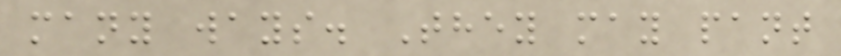many ways. They may pant
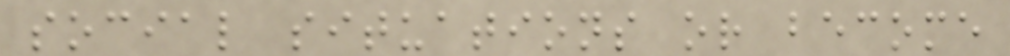social situations or become
